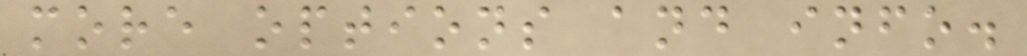more options and info.
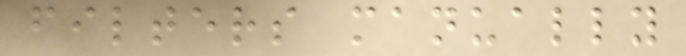filters manually
